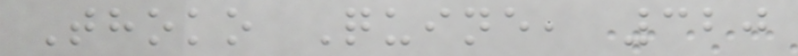Thoko Quine, 320
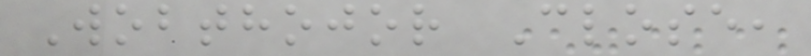Wobthojor Close,
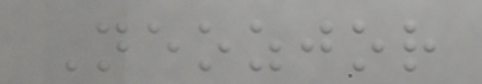Neozjor
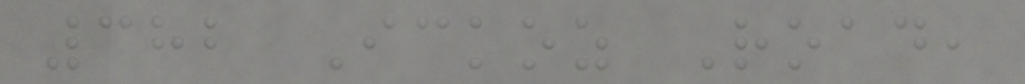382 Ickoz Road,
